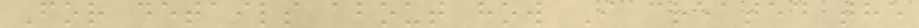For details about how I created the
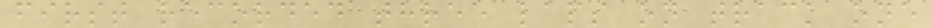first recorded three laps on track one
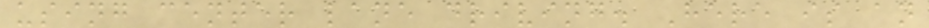using center lane driving. Here is an
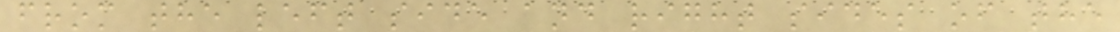from the left side and right sides of the
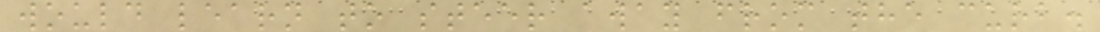would learn to steer away from the curb.
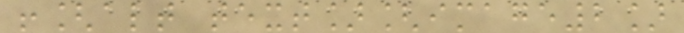![alt text][image2]
